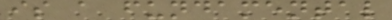is a fundamental
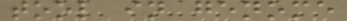tool in genome
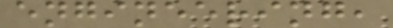engineering,
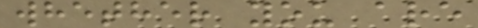whether you are
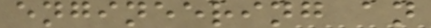engineering an
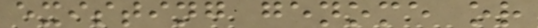existing genome or
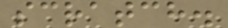scratch.
